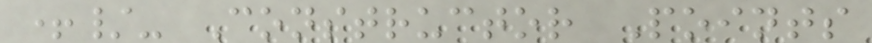+/- Constructor Points
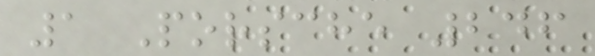1 Porsche 246
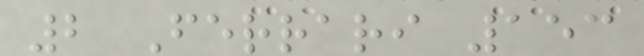2 Ferrari 153
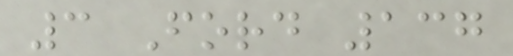3 Ford 137
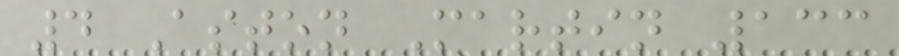4 Aston Martin 133
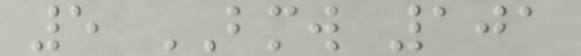5 BMW 101
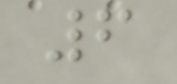6
